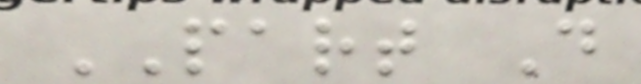PART D
